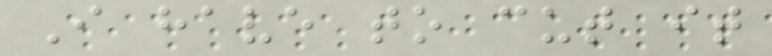I have to cut it
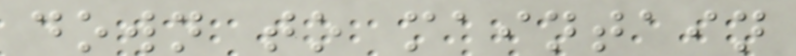down to maintain
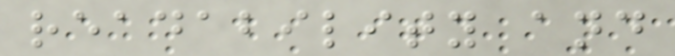readability and
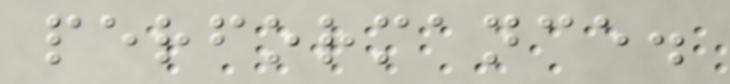performance.
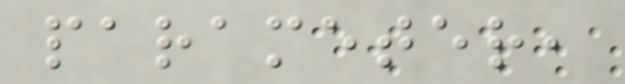parameter,
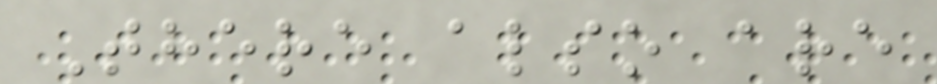There also are
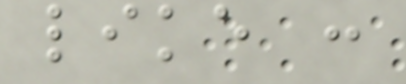like :
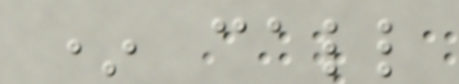* call
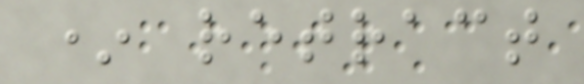* retract
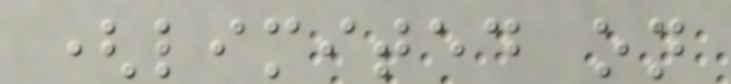(limited on
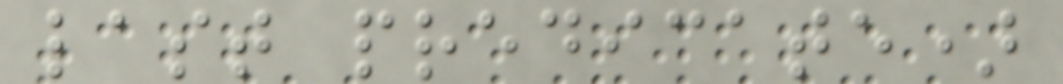last predicate)
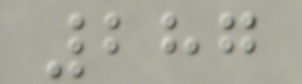287
